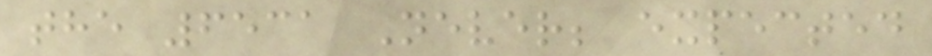the 6531 Never; expected
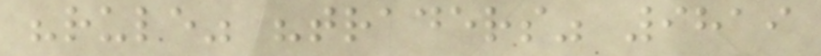"rule" "traders" 9819
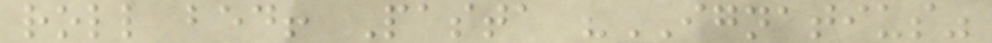roll bed! Pasta "IGNATIUS"
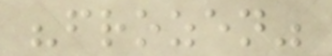"frozen"
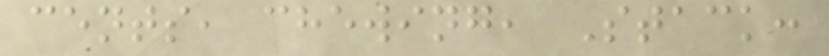cents, chewing, Stack:
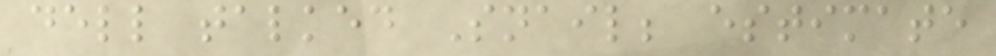dell talked Snail; estimate
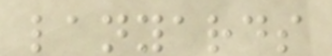lanyards
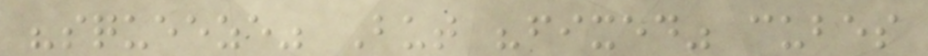"squeeze" But "fixed" cubes
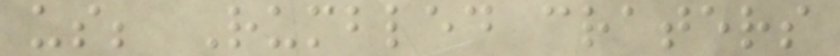us; Rumbled craters
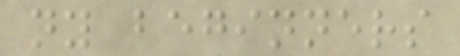ny beginners
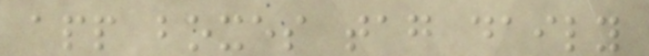app boxes tag daily
